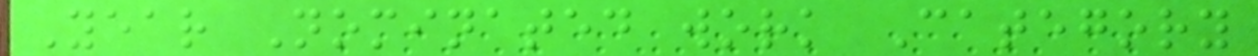Year Nominated work Category
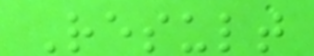Result
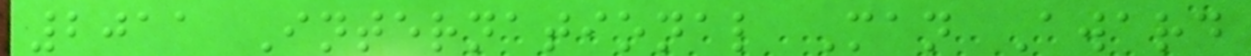2011 International Man Award
